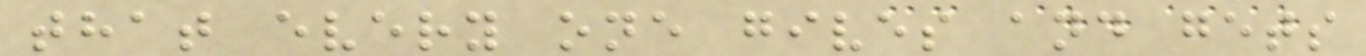that every one gives and gets
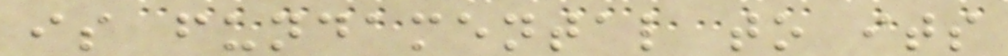is fundamental to its
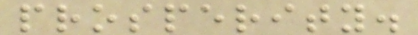prosperity.
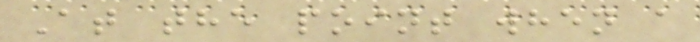At the point when a
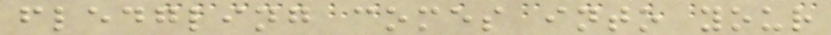fledgling comes into your
